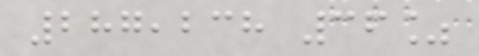287,238 36%
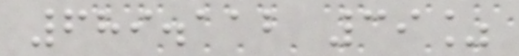689.112 39%
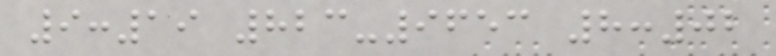9:19 823-9653 8:02
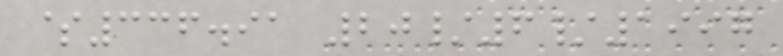$336.91 20/6/1997
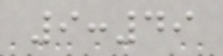9:49
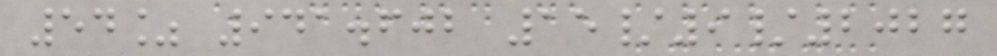54% 941.602 15/9/2027
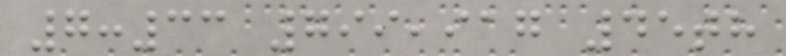7:33 799,917 45th
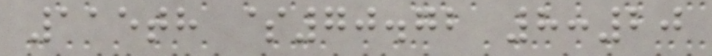115th $70.72 8:20
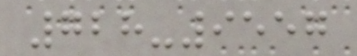728-9557
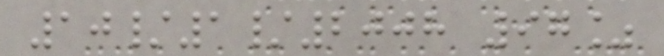10/1/2008 97%
